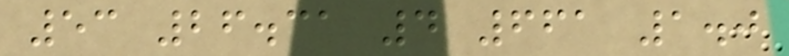53 26.31 4 661 1.0
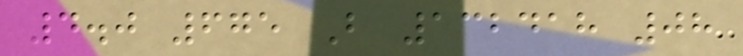4.0 675 B 132418 08
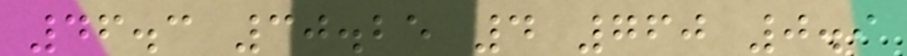46.3 30.25 4 760 0.9
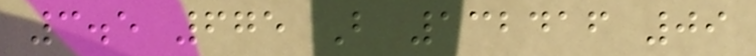3.5 675 B 132416 09
